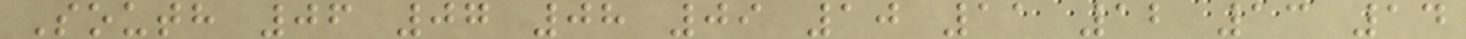South 06 07 08 09 10 11 12 13 14
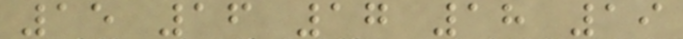15 16 17 18 19
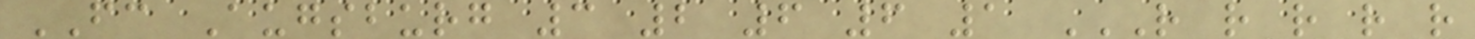FC Augsburg 3 2 6 6 1 R R R R R
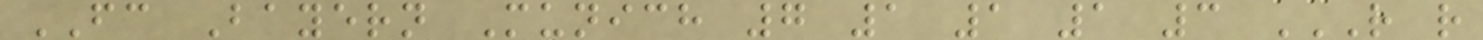FC Bayern Munich 7 1 1 1 3 R R
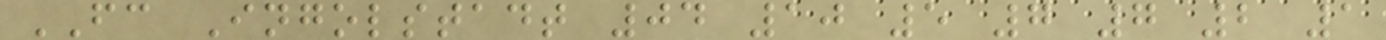FC Ingolstadt 04 10 5 7 7 2 1
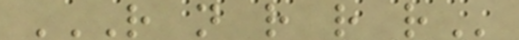R N R R R
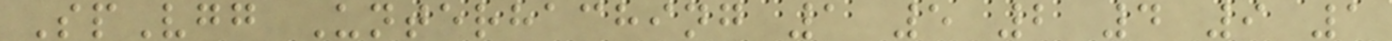SpVgg Unterhaching 1 5 2 4 9 1
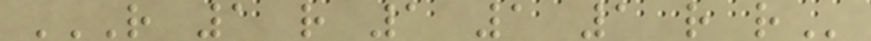R 1 R 1 1 1 R R
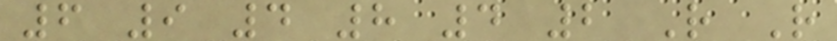6 9 4 8 4 2 R R
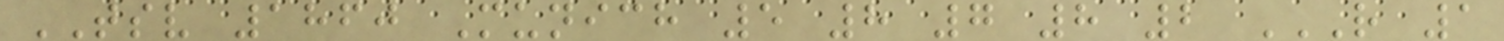TSV 1860 Munich 5 8 7 8 2 R 1
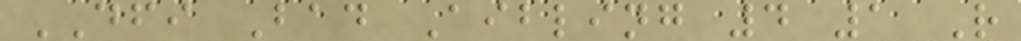DFI Bad Aibling 4 1 R
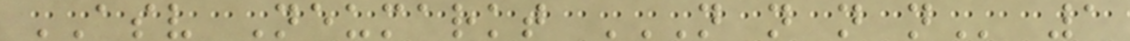ASV Neumarkt N N N N 1
